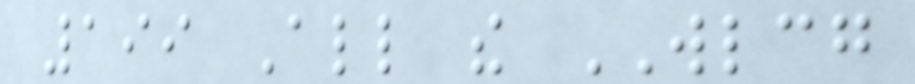199 All the WLCG
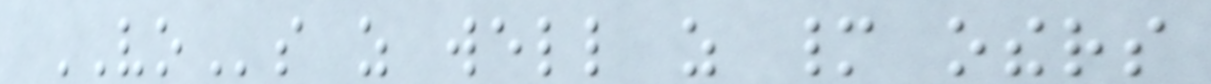VOs as well as many others
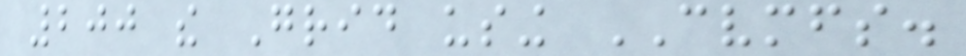200 the Grid using CVMFS.
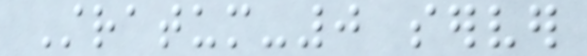Stratum-0 server
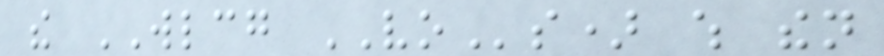the WLCG VOs) which then
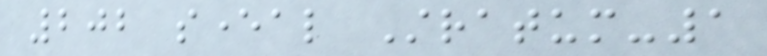202 several Stratum-1
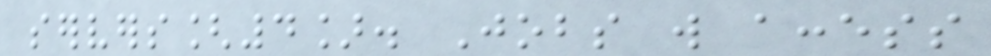servers[4]. Jobs will access
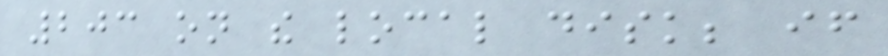203 on the local disk; if
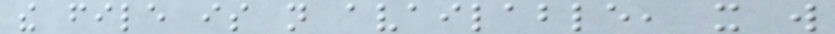the file is not available, it will
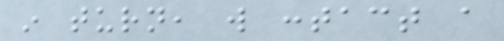in turn, will contact a
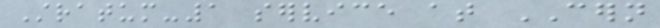Stratum-1 service at CERN
